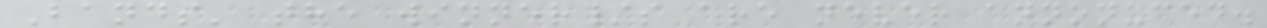Bands' the winner/s are never annonuced.
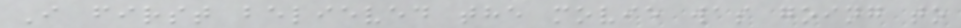I first believed the movie was going to
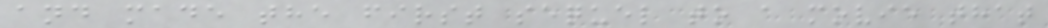and made the first sequel to a movie that
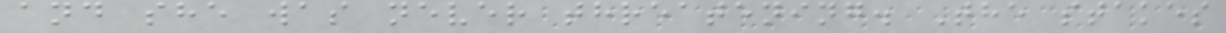and she was never threatening. The stakes
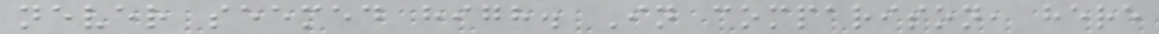never seemed high. In comparison, here
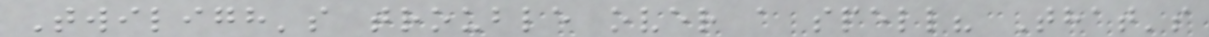Twiligh's trouble over a spell? That's
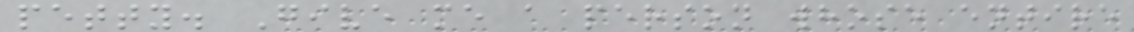petty. Give me a person whose entire
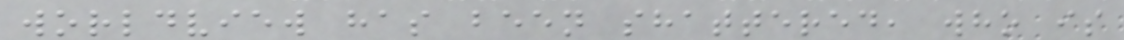worldview has been shattered, who is
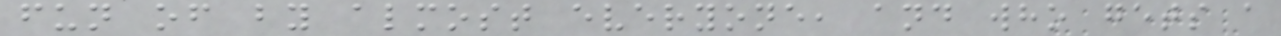fun of by almost everyone, and who gets a
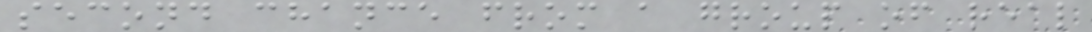second chance from a group of real
